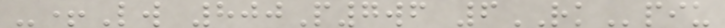-+Lw 800P7wf 6RKpiu
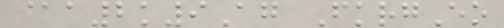@a2k9Ag FkrgEo
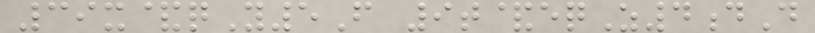39x&qY5F 9t&eqZ4dD
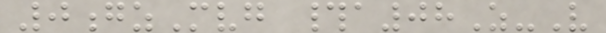0gzMvg #a08Z-V
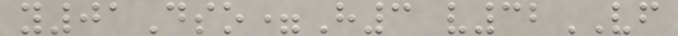y01Dso=H3 v32VF
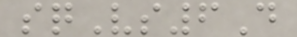sqVs6D
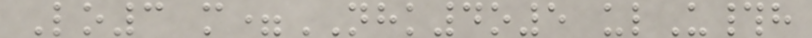Lo3 m=NHK4o5 ulU#h
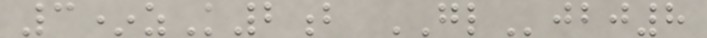3*zK2b GLjbj8
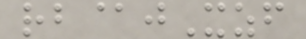rb@jXzf
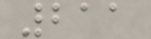211
